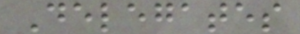Delegates
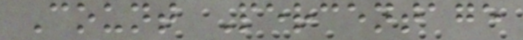Count Percentage
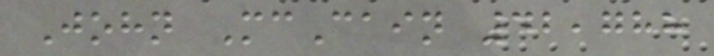John McCain 42,788
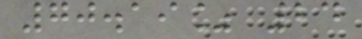70.19% 24
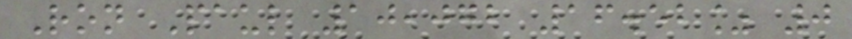Ron Paul 10,072 16.52% 0
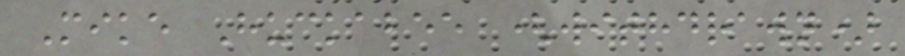Mike Huckabee (withdrawn)
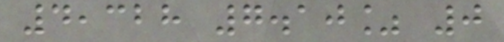4,328 7.10% 0
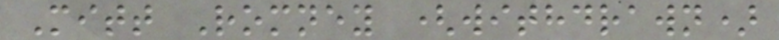Mitt Romney (withdrawn)
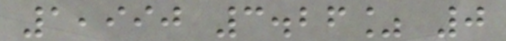1,990 3.26% 0
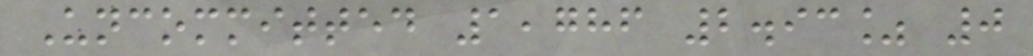Uncommitted 1,786 2.93% 0
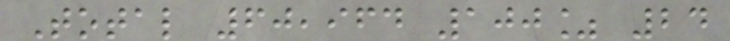Total 60,964 100% 24
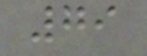79
